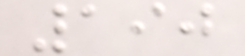190
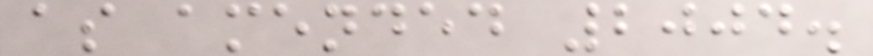as amended 2004.
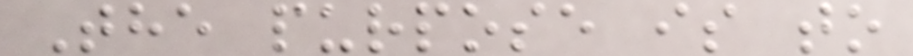The purpose is to
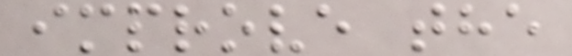improve the
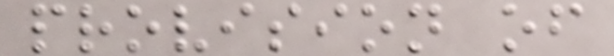provision of
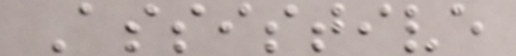Assistive
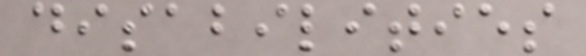disabilities
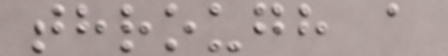through a
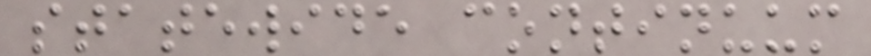statewide continuum
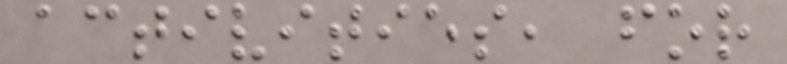activities, for
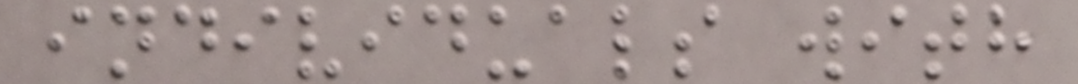individuals with
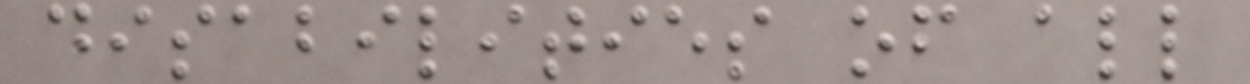disabilities of all
